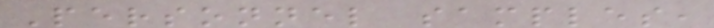Personnel samples,
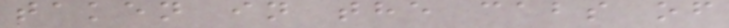taken in the cabs of
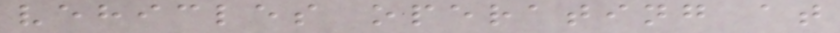vehicles operating at
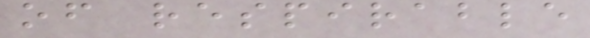of respirable
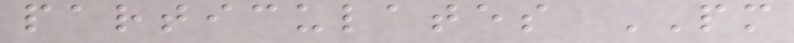particulates PM
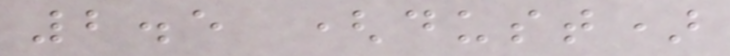2.5 (dust)
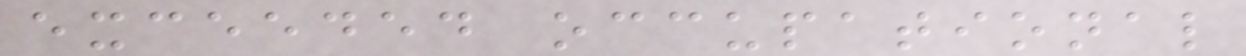exceeded occupational
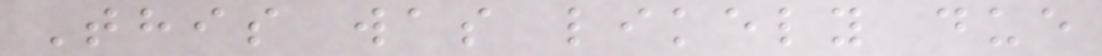This was likely due
